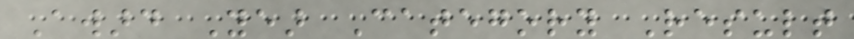Award Year Category Result
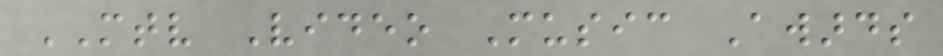MTV Video Music Awards
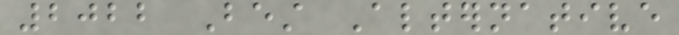2022 Best Alternative
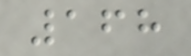168
